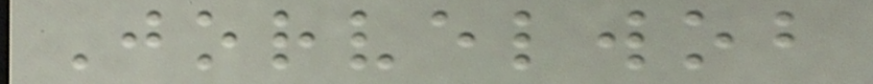Jorvelwob
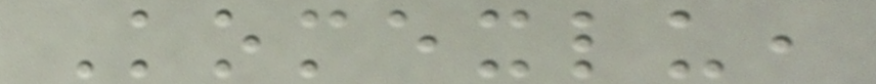Komexlu,
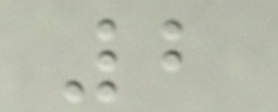2
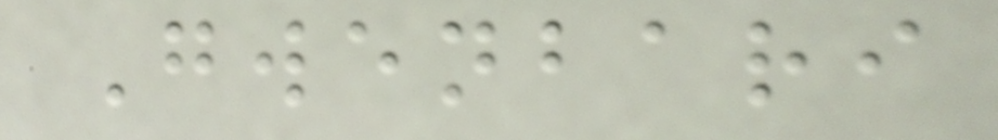Gwenbari
